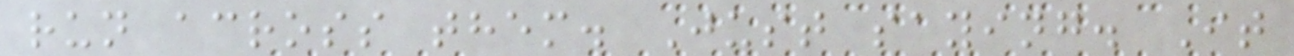run across them. Just saying. It
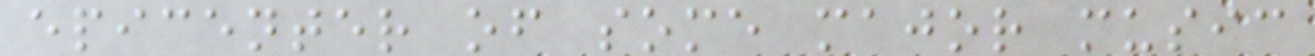epicenter of some major music
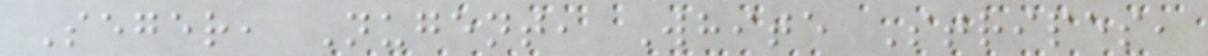Seger, Nugent, White Stripes,
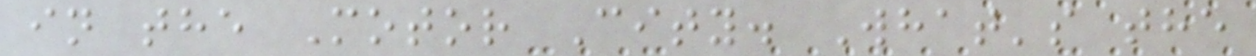in the Motor City. What's the
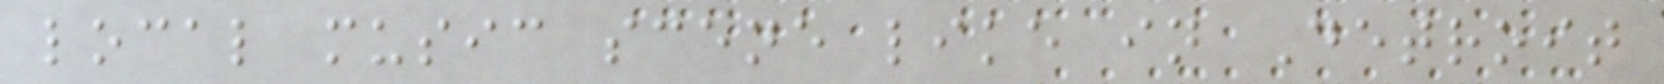local music scene like in Detroit
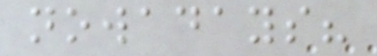nowadays?
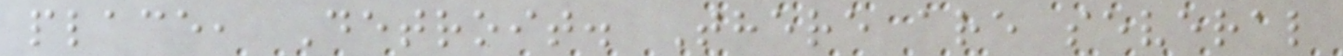place, Detroit. There are several
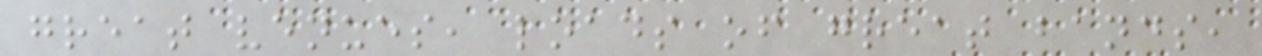great venues, loads of great bands,
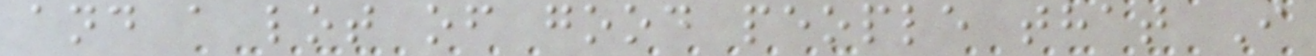and a lot of good people that I
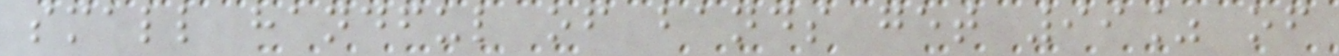small handful of bands get 99% of
